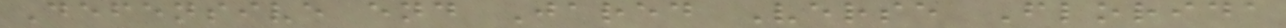Defensive end Jared Verse Florida
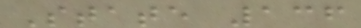State 136
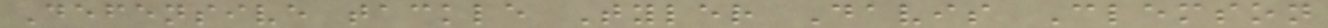Defensive tackle Tyler Davis Clemson
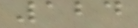124
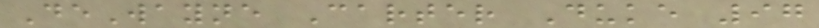DeWayne Carter Duke 97
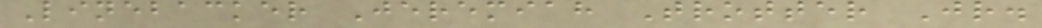Linebacker Jeremiah Trotter Jr.
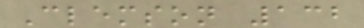Clemson 132
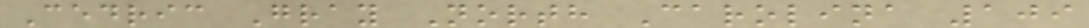Cedric Gray North Carolina 109
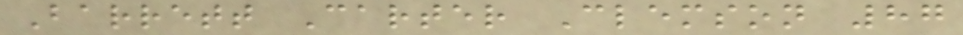Barrett Carter Clemson 87
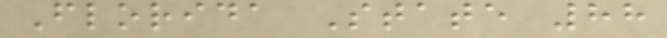Florida State 88
